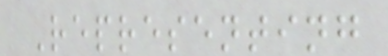Representing
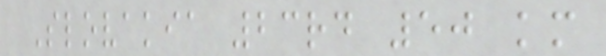Slovakia 23rd 50 km
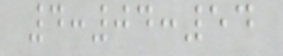4:04:54
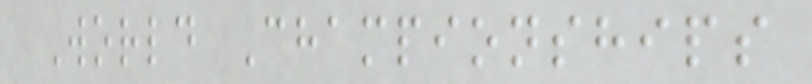World Championships
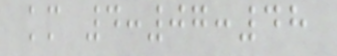km 4:07:48
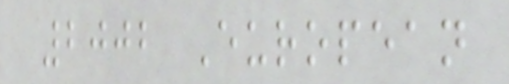2002 European
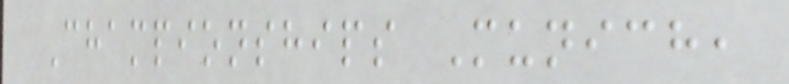Championships Munich,
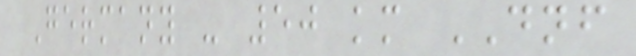Germany - 50 km DNF
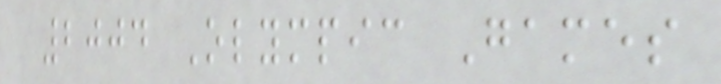2004 Olympic Games
